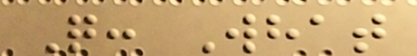Q: What
